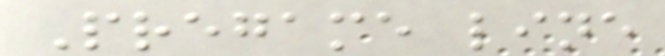Pregame line
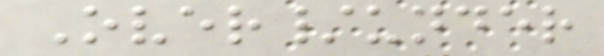Over/under
